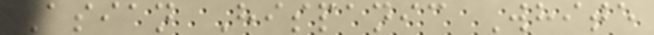Asian Hispanic White
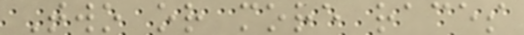Two or more races
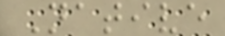Native
